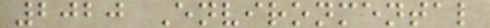2020 Environmental
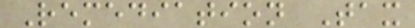Remediation Tax
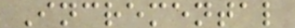Incremental
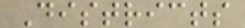Districts
